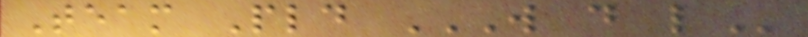Team Pld W D L
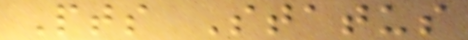Pts Status
